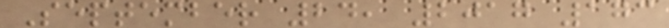September 24, 2017 173
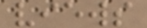views
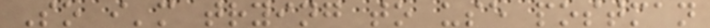So i'm trying to use postman
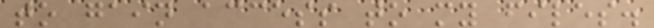to gain access to my files.
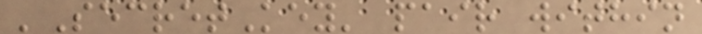'SecretKey' pair within
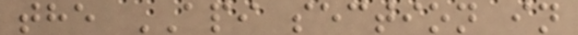the API section in
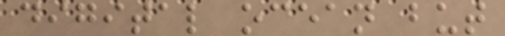digital ocean but
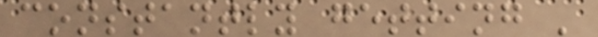constantly getting '
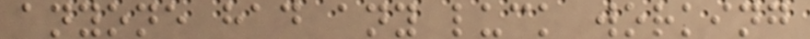anyone had any luck working
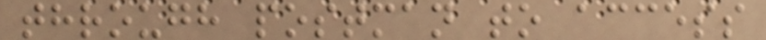through postman to access
